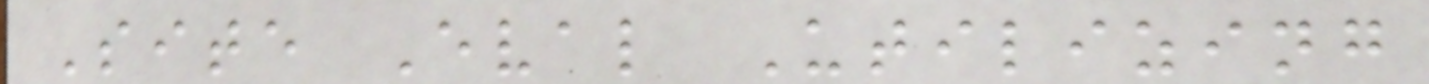Site Eval Utilizing
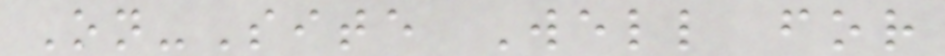On-Site Well for
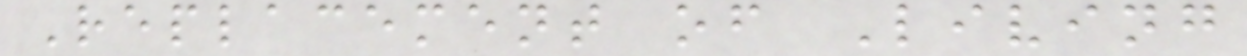Replacement of Living
